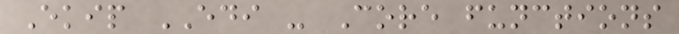Ekip EDI - Core functions
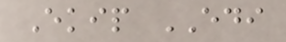Ekip EDI
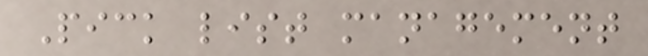Pick list management
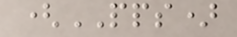(PPS)
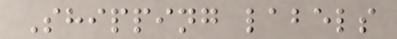Shipping labels
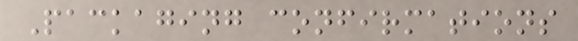Packaging confirmations
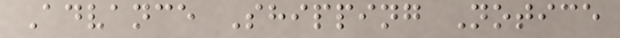Advance Shipping Notice
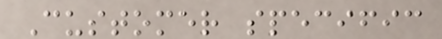Customer specific
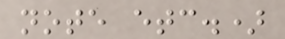note etc.)
